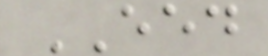EED
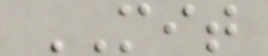MIT
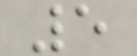5
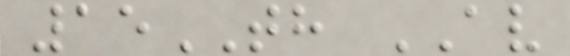15TH AV
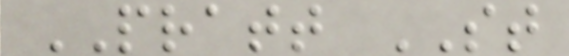PRATT ST
